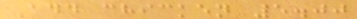Add chicken 5.00
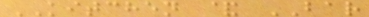KITCHEN & BAR
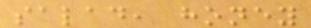salad, honey
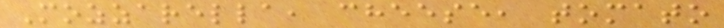Mozzarella, cheese, tomato
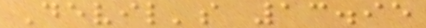Devil's 13.95
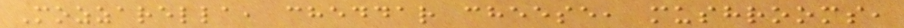Mozzarella, cheddar cheese, mushrooms,
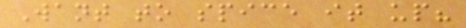Want to spice it up?
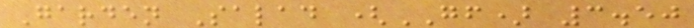Garden Salad (GF) 3.50
